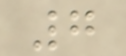7
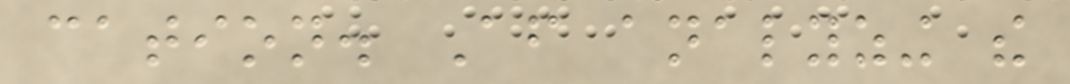cation. After analyzing the
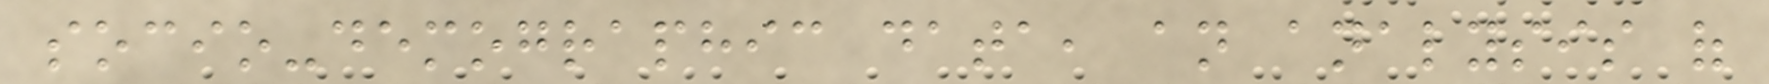socio-demographic data, an analysis of
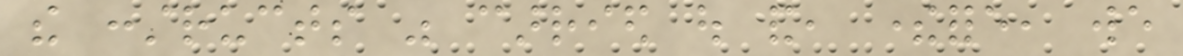the constructs was carried out and, therefore, we
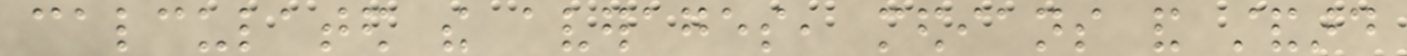calculated the averages, medians and standard
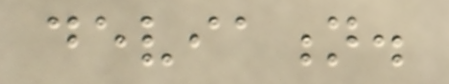deviation.
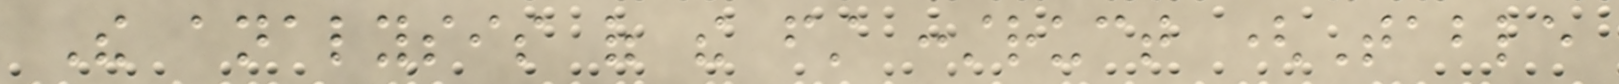The analysis of the first construct (Table
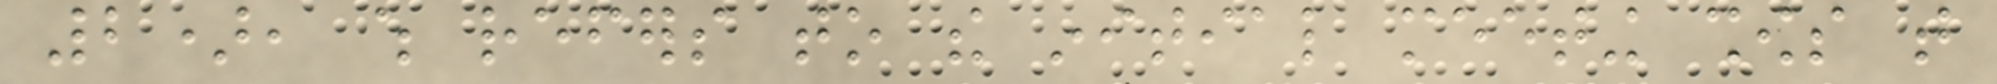2), which refers to the initial meeting shows that
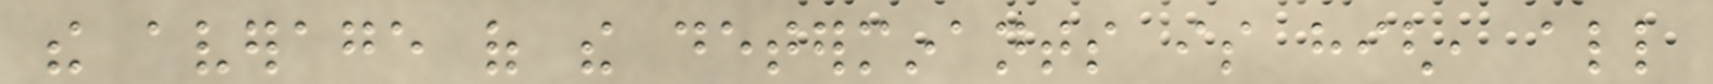the average of the determinants is high, all
